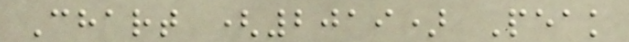Chart (2019) Peak
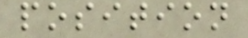position
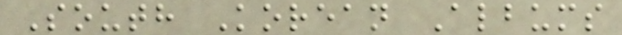South Korean Albums
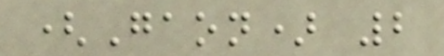(Gaon) 2
